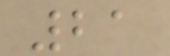21
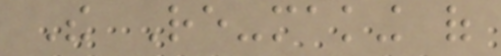The Re-making of
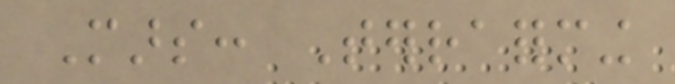Mars: Terraforming
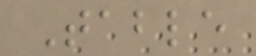Table
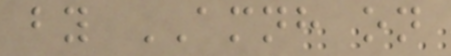by AMNH on
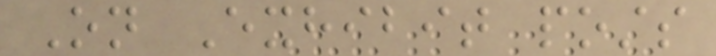On Exhibit posts
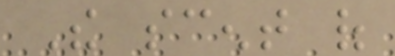The scent of
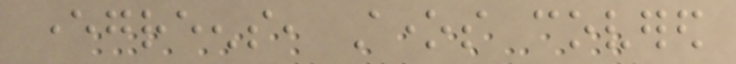evergreens, stones covered
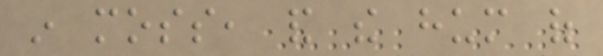in moss, and the hum of
